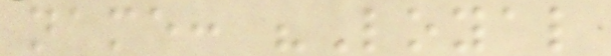name: "Loyal
